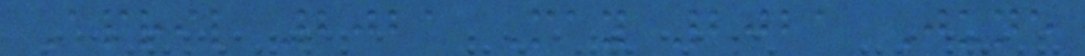April 2021 May 2021 June
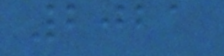2021
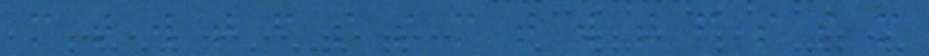m t w t f s s m t w t f s s m
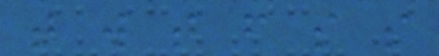t w t f s s
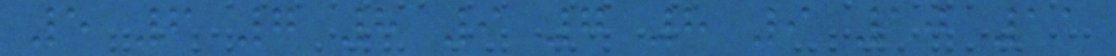5 6 7 8 9 7 8 9 10 11
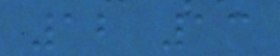12 13
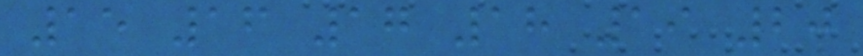15 16 17 18 19 20
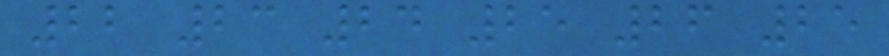22 23 24 25 26 25
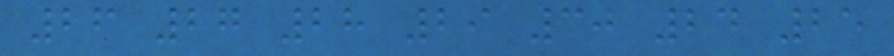26 27 28 29 30 24 25
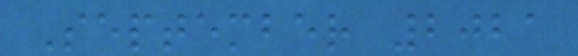September 2021
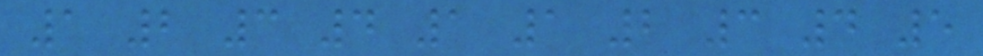1 2 3 4 1 1 2 3 4 5
